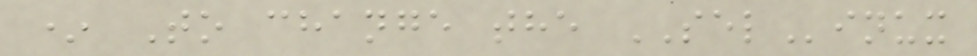* To change the SELinux
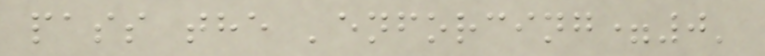pass the 'enforcing=0'
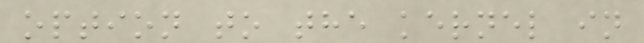option to the kernel in
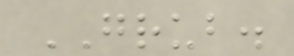GRUB.
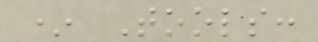* Tools:
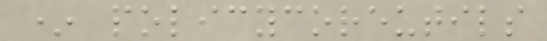* policycoreutils
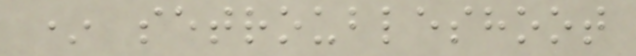* setroubleshoot
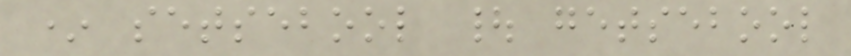* setsebool | getsebool
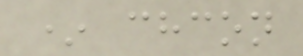* chcon
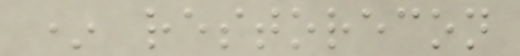* restorecon
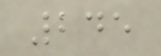245
